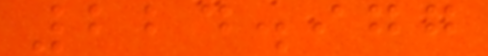224.977
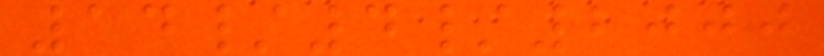14/4/2000
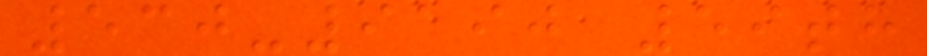530-9190 59th
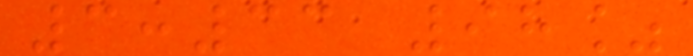3:33 98%
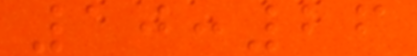10:26
